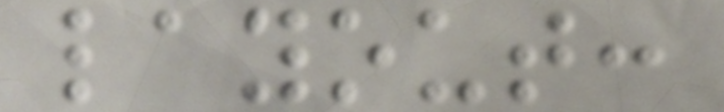layout:
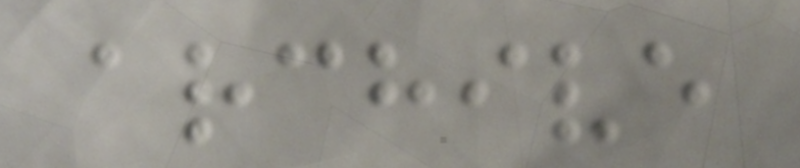archive
